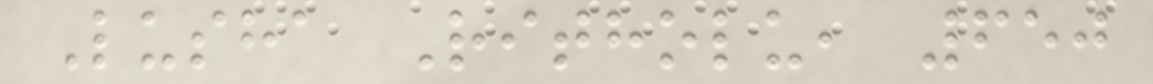Lusha Ritholu, 650
